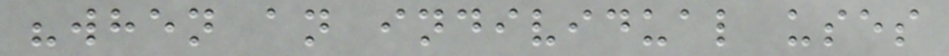"when an individual uses
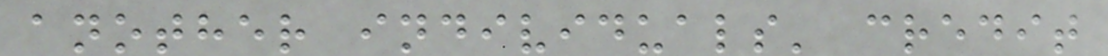another individuals' credit
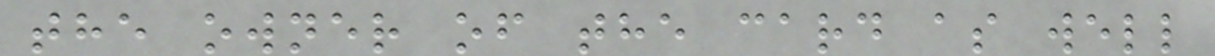the owner of the card as well
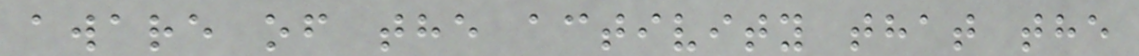aware of the activity that the
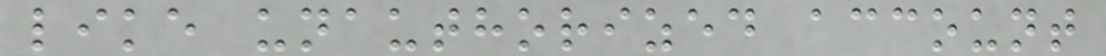like unauthorized account
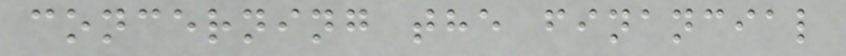concerning the financial
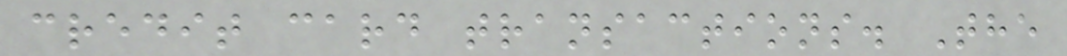credit card transactions. The
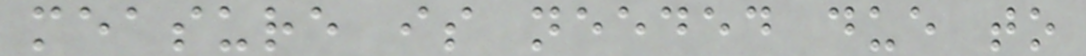measure is needed due to
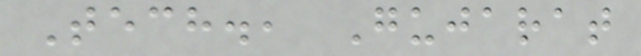Tech., Gujarat
